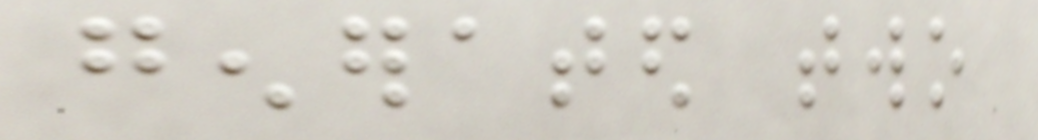generated two
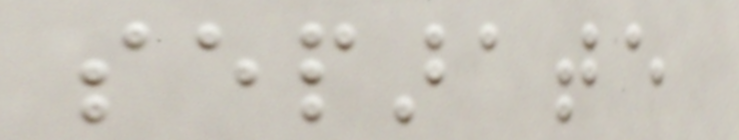separate
